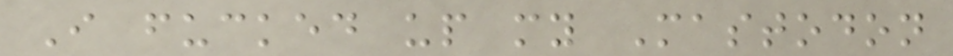I fucked up my Mastodon
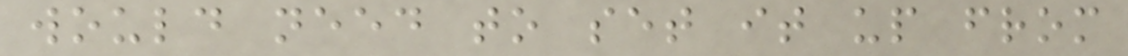would need to set it up from
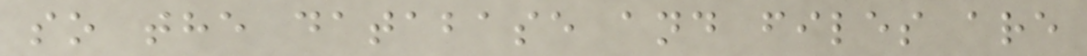so the database and files are
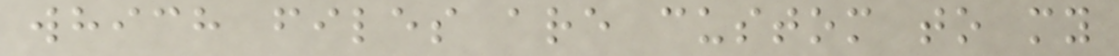which files are custom to my
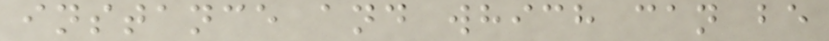instance and which can be
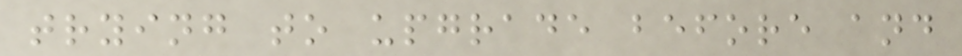trying to upgrade before and
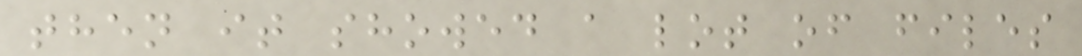then it showed a lot of files
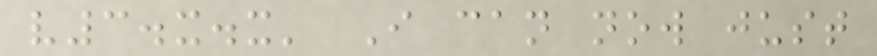v3.x.x' I can now just
